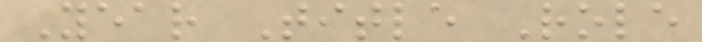Year Title Role
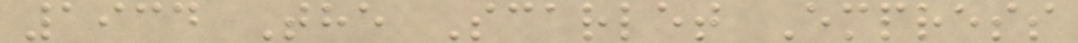1934 The Scarlet Empress
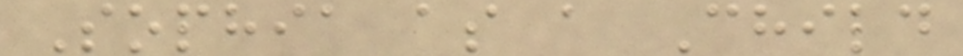Sophia as a Child
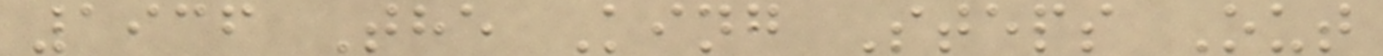1936 The King Steps Out
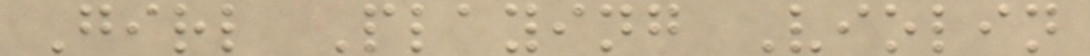Girl Playing Violin
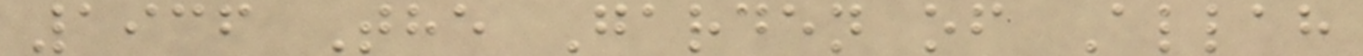1936 The Garden of Allah
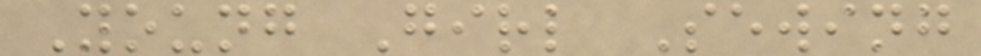Young Girl Sewing
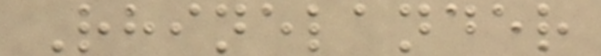Rhinelander
